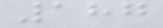187
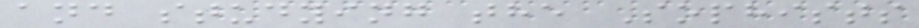and studying the Sophists
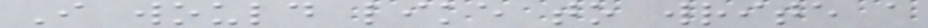I would like to write a
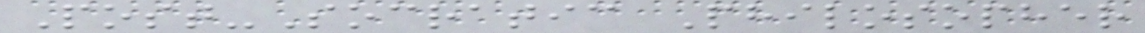Post-Socratic Philosopher
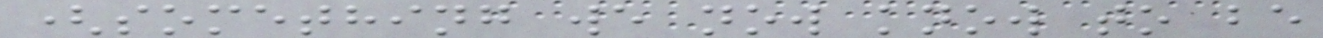(something we now know to be
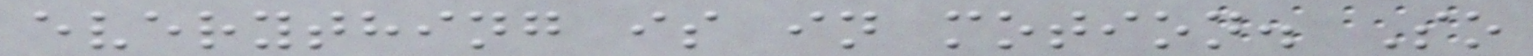everything is in motion. So
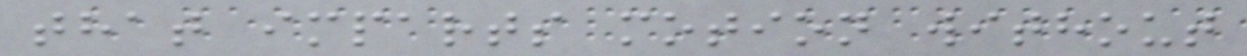that imparts motion without
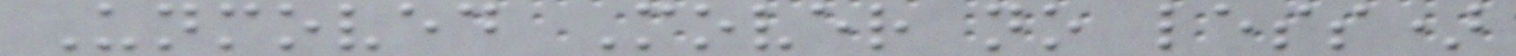Unmoved Mover no less)
